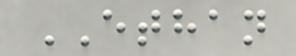ETHAN
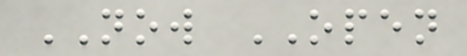NOW OPEN
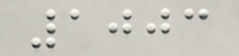1003
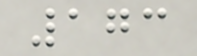173
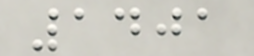1401
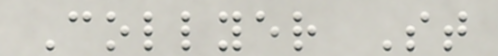Collyer St
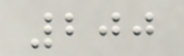200
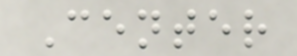Center
